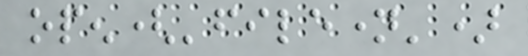open('filename')
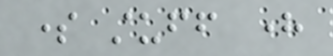some stuff here
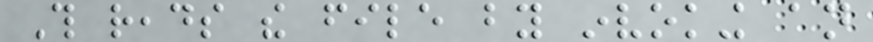This reads the file by invoking an
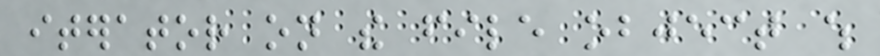iterator on the file object which
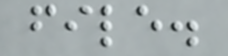file.
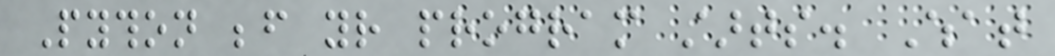Python before your program starts. What
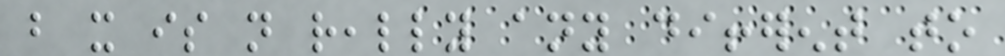but it is not really any different to
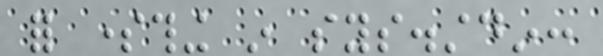for something in sys.stdin:
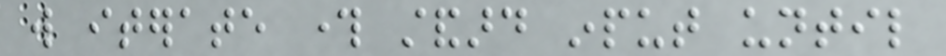will iterate through standard input until
